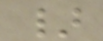}
